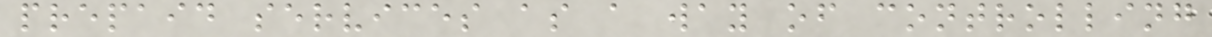prepaid services as a way of controlling
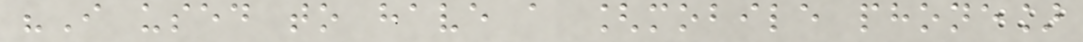"I used to have a [mobile phone]
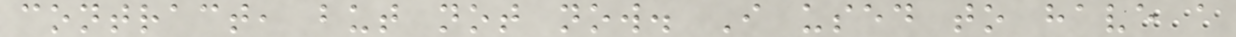contract, but not now. I used to have a
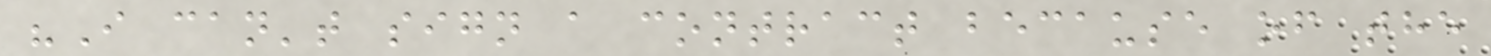"I can't sign a contract because of the
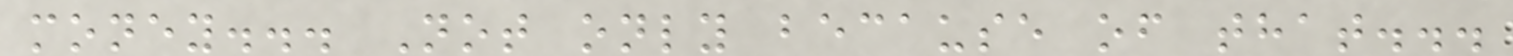money... Not only because of that...
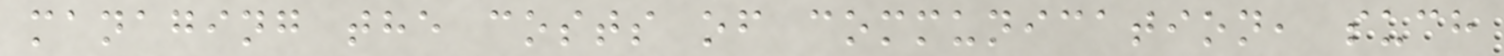managing the costs of communication, such
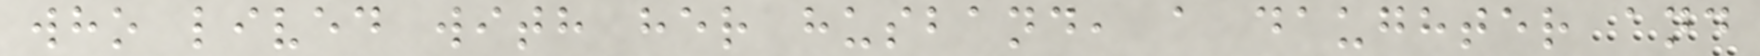who lived with her husband, a daughter and
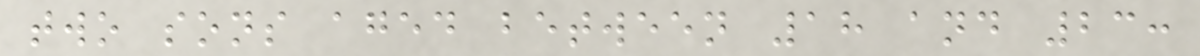two sons aged between 18 and 23:
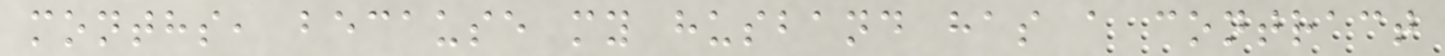months, because my husband has a contract
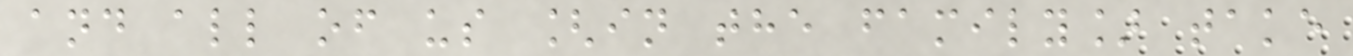and all of us [in the family] take
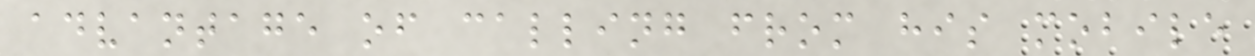advantage of calling from his mobile
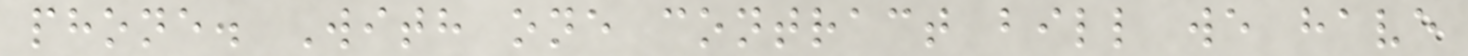phone. With one contract bill we have
